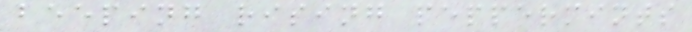beeping rising peppermints
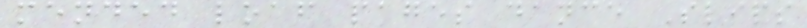mended loaf pages dance Slips
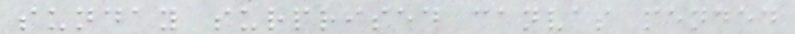sunday surprised canvas mended
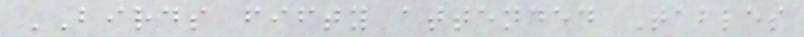BIRDS fifty attended Tables
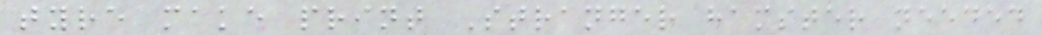tyre make print Stranger hamster needed
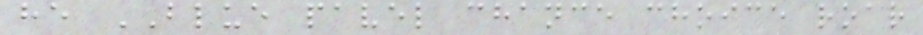he BLUE pavel chance choice roar
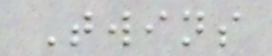Twins
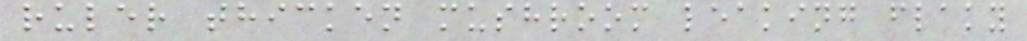ruler thicken mushroom leaking flaky
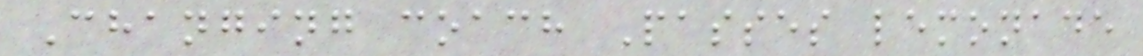Changing coach Passes lemonade
